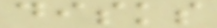disks
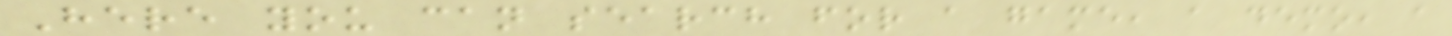Here you can search for a game, a demo, a
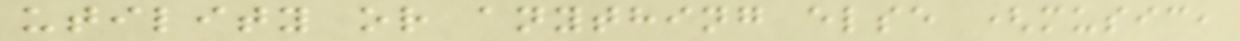utility or anything else (music,
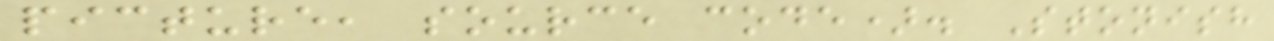picture, source code). Stonish
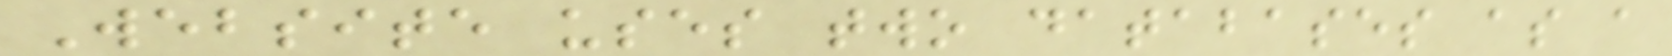Website uses two databases as a
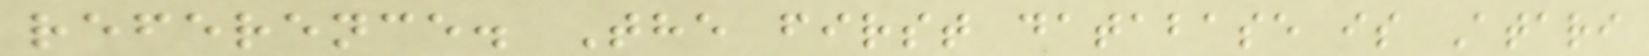reference. The first database is Atari
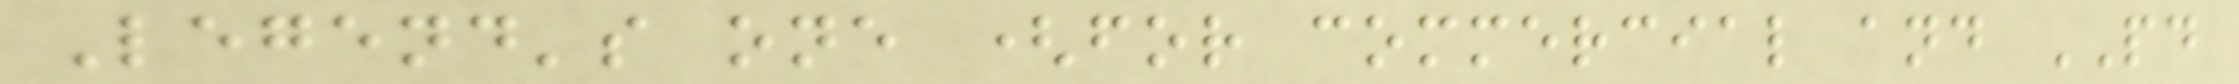Legend's one (for commercial and PD
